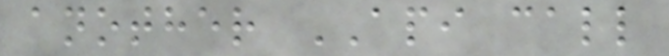another API call
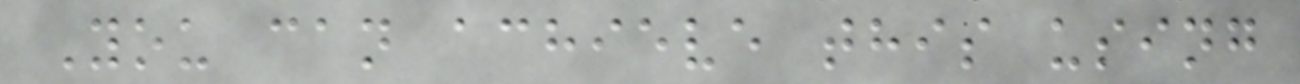You can achieve this using
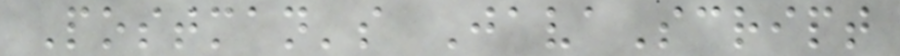Postman's JavaScript
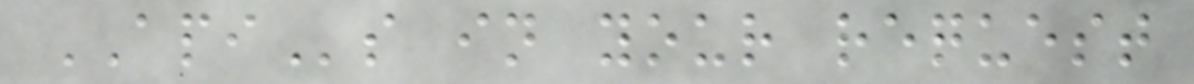APIs in your request
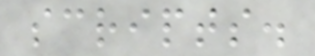scripts.
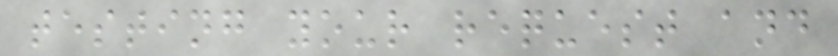testing your request and
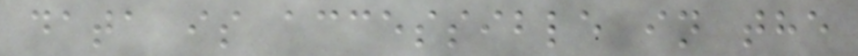data is accessible in the
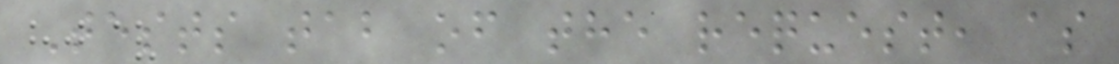Tests tab of the request, as
